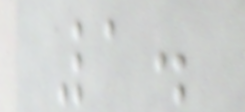1.
